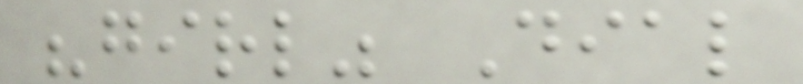"girl" Dial
